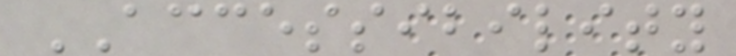ACCESSIBILITY
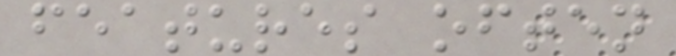features often
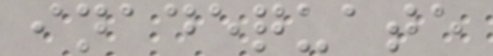inadequate
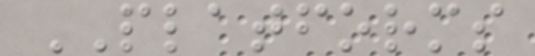PLATFORMS
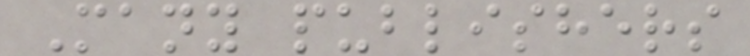Many publishers
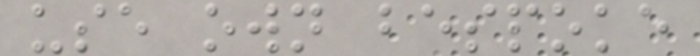use own bespoke
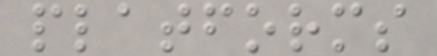platforms
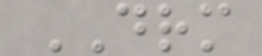DRM
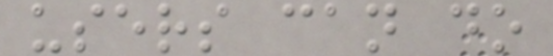users can do
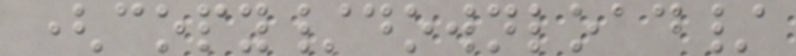(copy/download/
